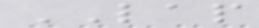LAP
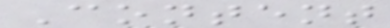Content
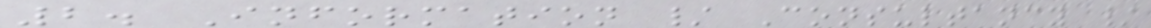2. Information / Consultancy /
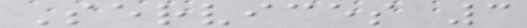Services 3
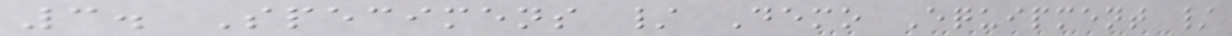3. Specimens / Demo Equipment /
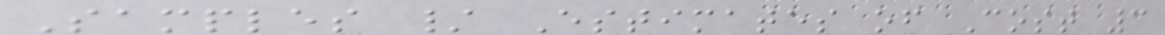Samples / Estimates of Cost 3
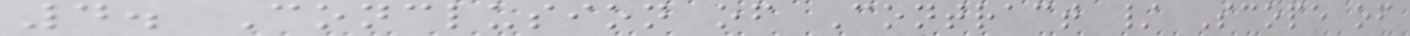4. Conclusion of Contract / Scope of
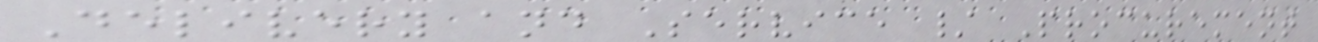Delivery and Service / Procurement
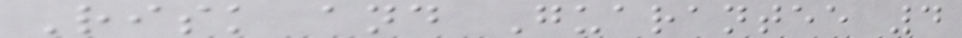Risk and Guarantee 4
